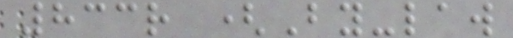833r (By-law
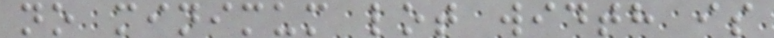no minimum lot width is
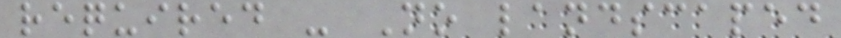required - No landscaped
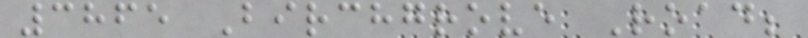3865 Birchgrove Road;
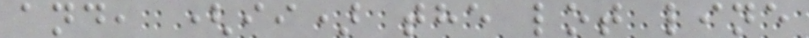and, (ii) the lot line
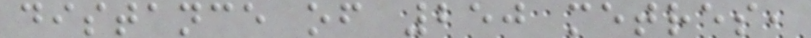distance of 250 metres,
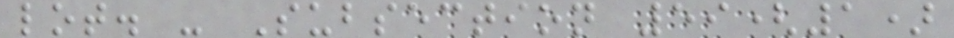lot. - Subsection 59(1)
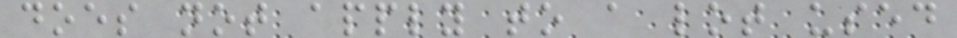does not apply to a lot used
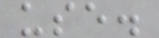use.
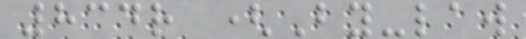834r (By-law
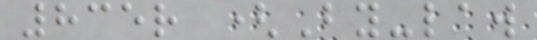835r (By-law
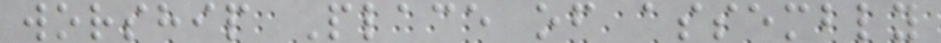worship Place of assembly
